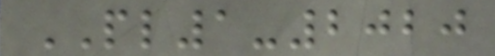PL1-2020
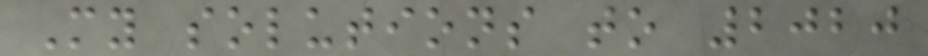My solutions to 2020
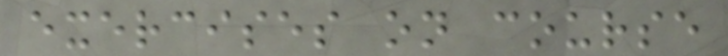exercises on course
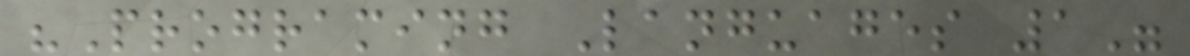"Programing Languages 1"
